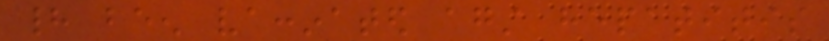had been vaccinated against hepatitis
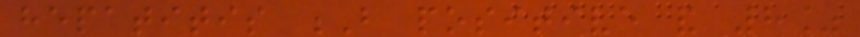hepatitis B positive and 8%
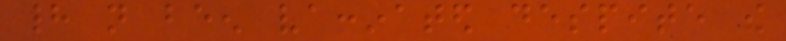had not been vaccinated despite the
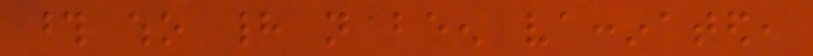those who had not been vaccinated,
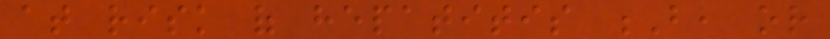at risk of hepatitis B, or
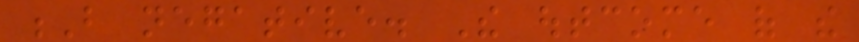B negative. The outcome of the
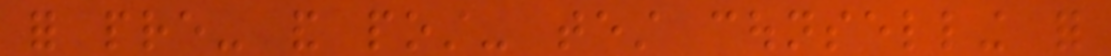for pre- and post- test counselling for
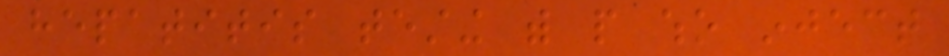hepatitis testing with people who inject
